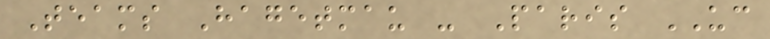Teams Hagetmau - Paris UC
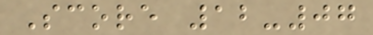Score 12-07
